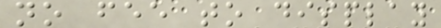no fee to display
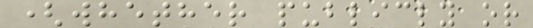(whether publicly or
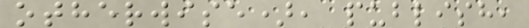otherwise), publish,
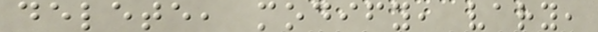delete, modify, vary,
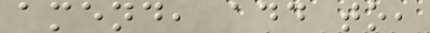amend, add to,
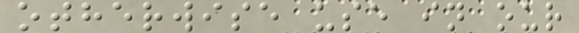otherwise use in our
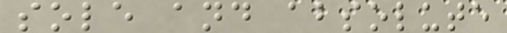sole and absolute
